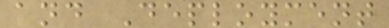and Deployment
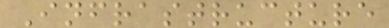Infrastructure
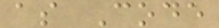as Code
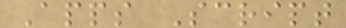Apps Script
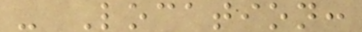- Location:
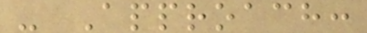- Approach:
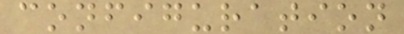configuration
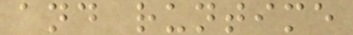and runtime
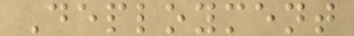Deployment
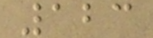123
